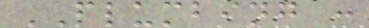PLUMBING :
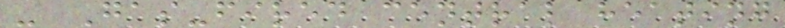- Gas-fired central heating
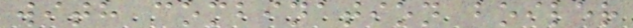with combination boiler
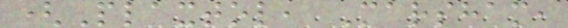(Plaxtol, Marsham,
